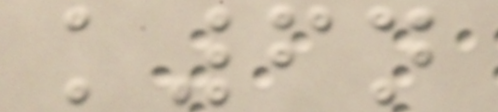k6n
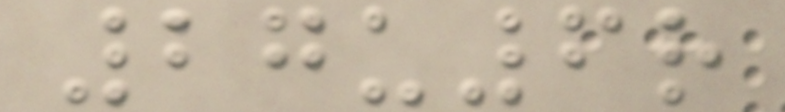27u6r
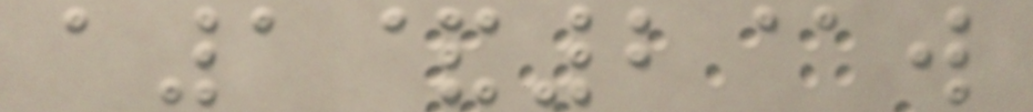a1&2@w
